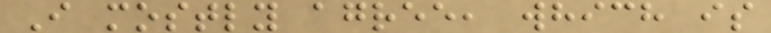I mostly agree, which is
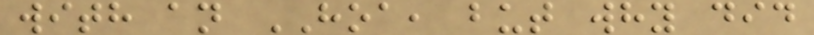with an HOA, but why did
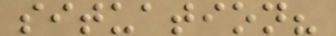situation?
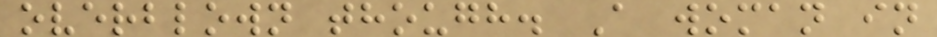overblown though. A woman in
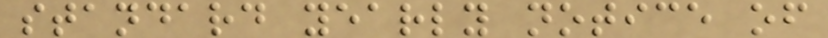standard yearly notice of
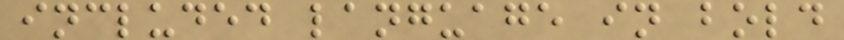included language in bold
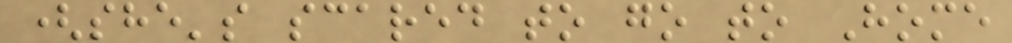(she's scared to go to Home
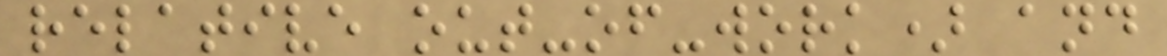relative out-of-work) and
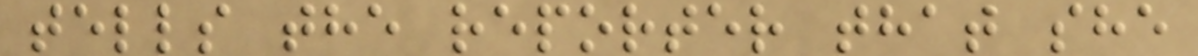tells the reporter that she
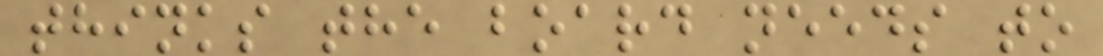thinks the board needs to
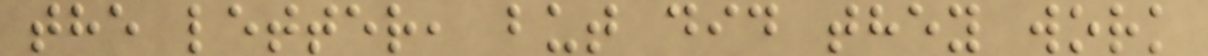the letter, but did they work
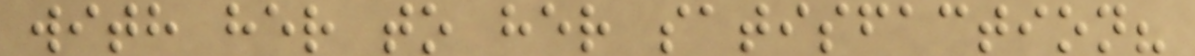with her to her satisfaction?
